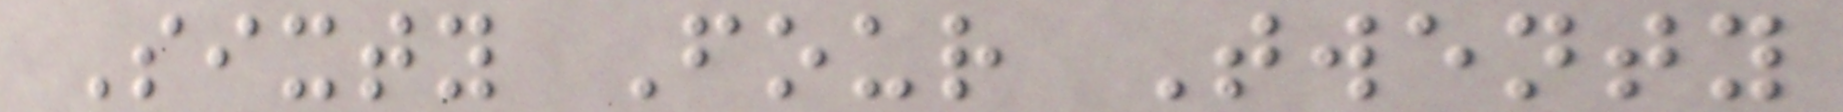Sixty Four Twenty
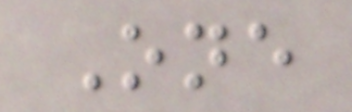One
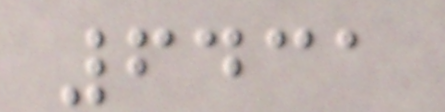6431
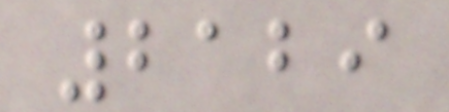2129
